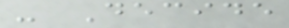- Decide
